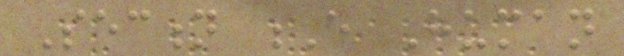Section E Human
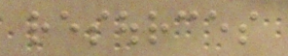resources
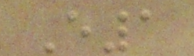E1
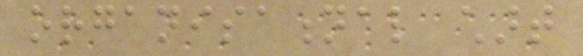organisational chart
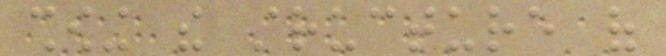showing the structure of
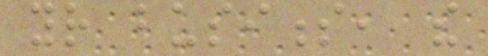your business, the
